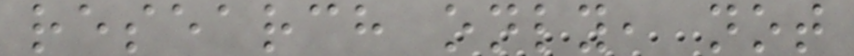research only, not
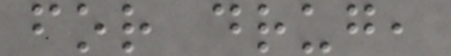for drug,
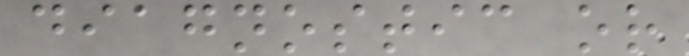diagnostic or
